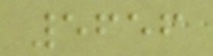5656
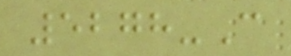5278-C
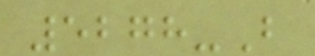5278-B
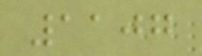1107
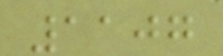1107
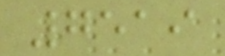7519
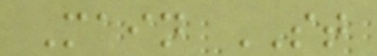Main ST
